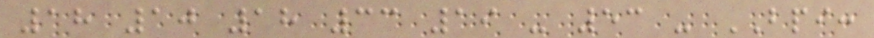18 10 18 33 19 - 53 - BPI:
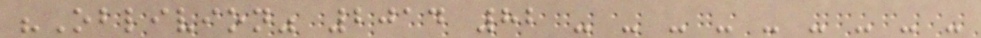"Oblivion" 2014 82 - - - - - - - - -
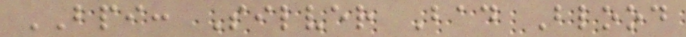BPI: Silver Bad Blood
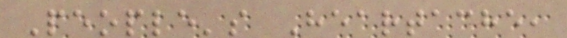People's Heartache,
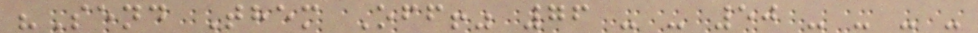"Send Them Off!" 76 - - 50 - - - -
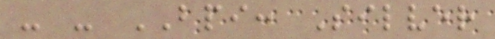- - BPI: Silver
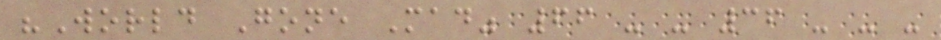"World Gone Mad" 66 - - 36 - - -
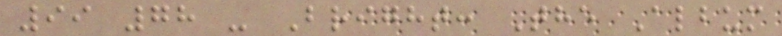99 78 - Bright: The Album
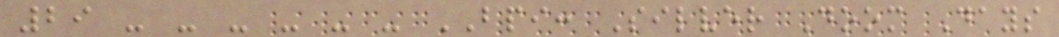29 - - - - - - BPI: Silver Doom Days
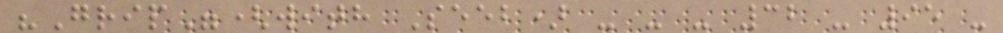"Grip"(with Seeb) - - - 32 - 95 -
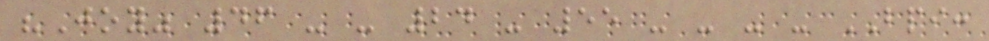"Joy" 46 - - 24 - 55 - - - - BPI:
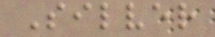Silver
